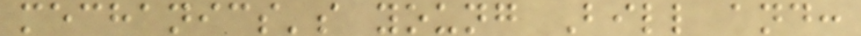mechanics's young Bill and:
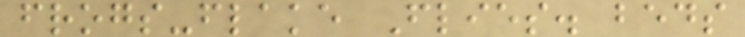frogs-flake Flies. beds
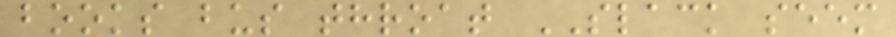books bus throat SLACK seem
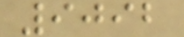9092
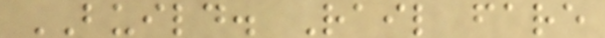BUILD. Rail fare
